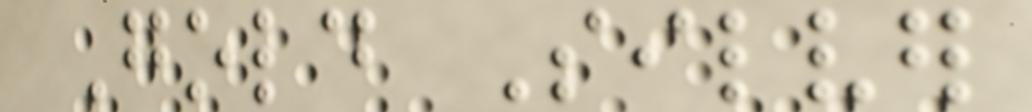Gold Silver
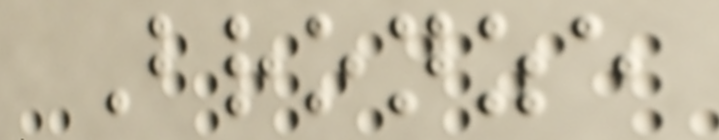Bronze
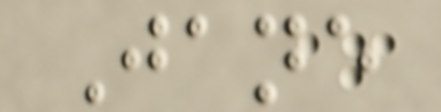Jane
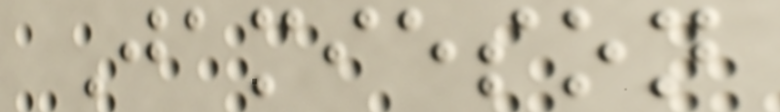Jamieson
